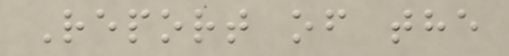Report of the
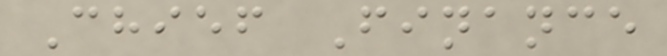Chief Finance
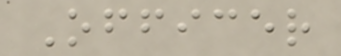Officer
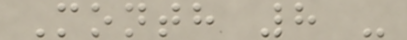Month 8 -
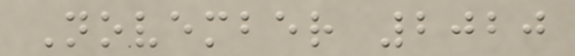November 2020
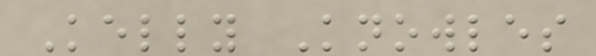Kelly Knowles
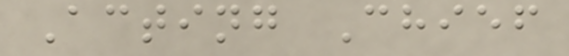Acting Chief
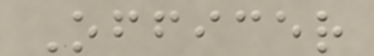Officer
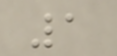1
